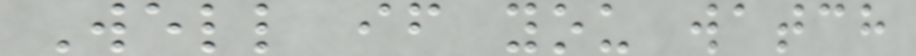Well if you watch
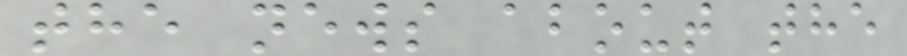the news about the
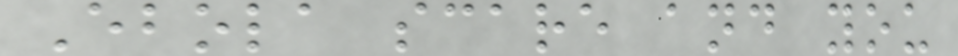Ebola scare and you
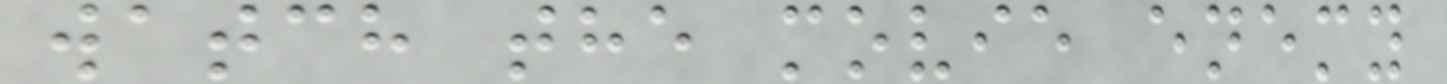watch the movie enemy
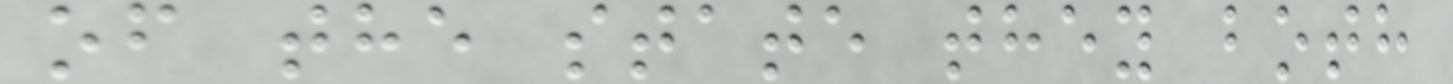of the state they both
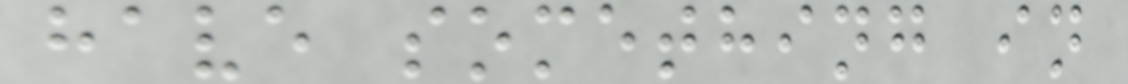have something in
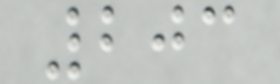203
